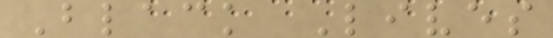Black Lives
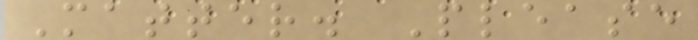Matter. Please
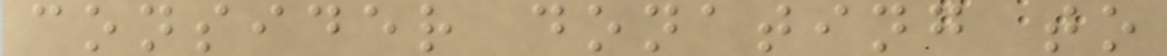consider donating to
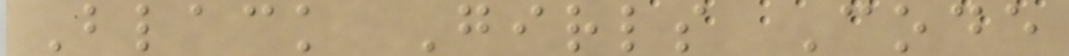Black Girls Code
